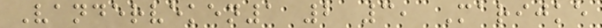Vanderveken1 2 3, Marijke
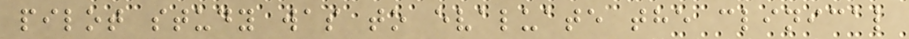pilot study was to evaluate the clinical
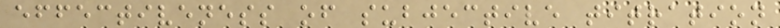effectiveness of subjective titration
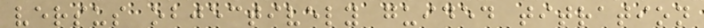versus objectively guided titration
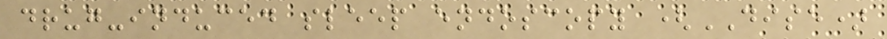drug-induced sleep endoscopy (DISE)
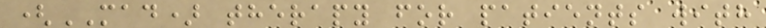(MAD) therapy for patients with
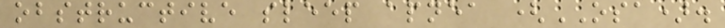obstructive sleep apnea (OSA).
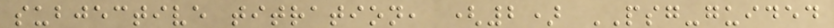subjective titration, (2) PSG-guided
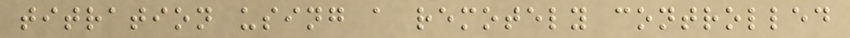titration using a remotely controlled
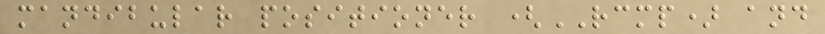mandibular positioner (RCMP) and
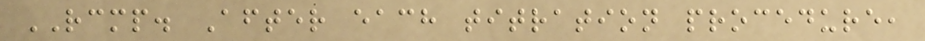RCMP. After each titration procedure,
